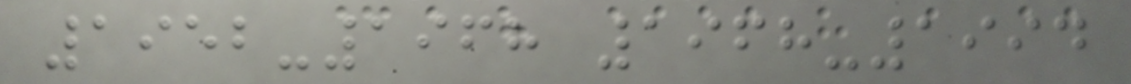1952-1968 1968-1994
